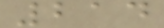214
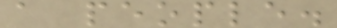a people.
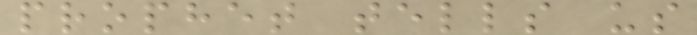prophet tells us
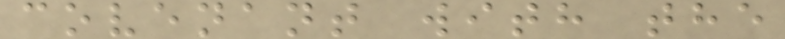covenant with the
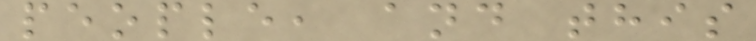people, and this
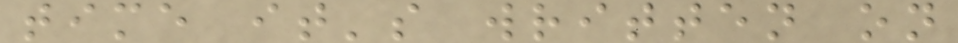time it's written on
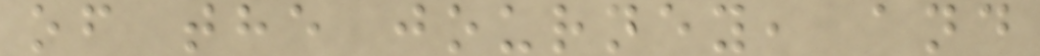of the journey, and
